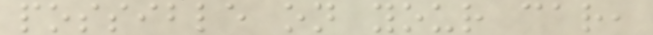possible on your car,
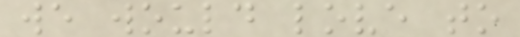we would love to
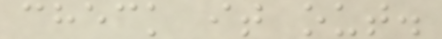check it out.
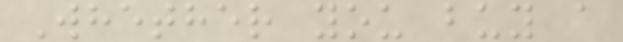Whether you buy a
